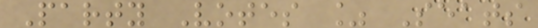Party Votes % Seats
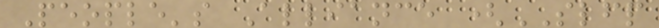People's Alliance (SLFP
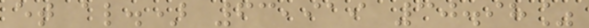et al.) 63,919 30.98%
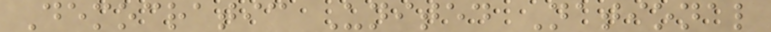Democratic United National
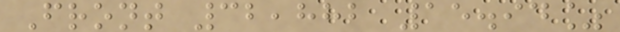Front 32,882 15.94%
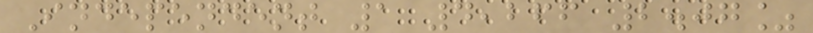Independent 1 4,266 2.07%
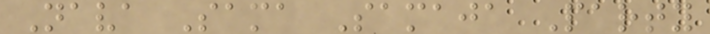Nava Sama Samaja Party
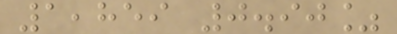1,859 0.90%
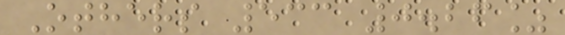Others 533 0.26%
